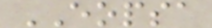EOPSA
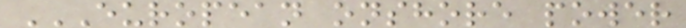EUROPEAN ONSHORE POWER
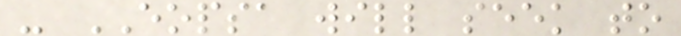- EOPSA will seek to
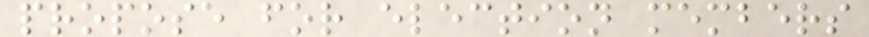propose for election members
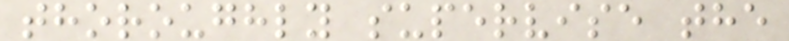thoroughly supervise the
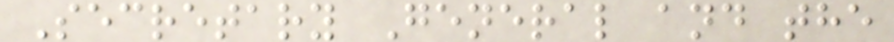Secretary General and the
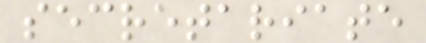secretariate
